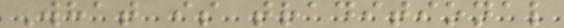What is traditional
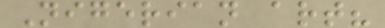Nigerian art?
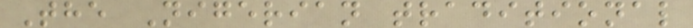The Nigerian traditional
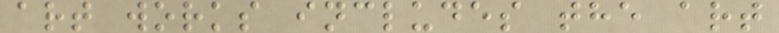art works includes the art
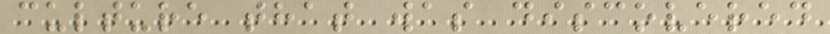culture that was discovered
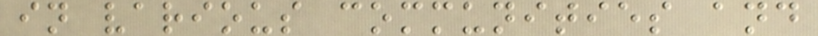in various communities and
